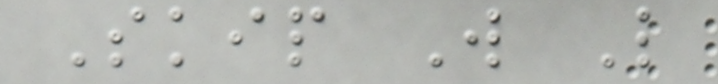Skip W L
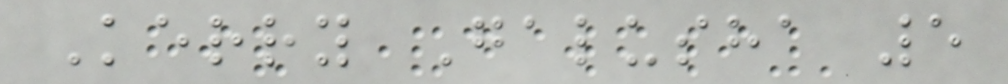Kerry Galusha 5
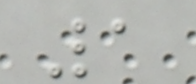1
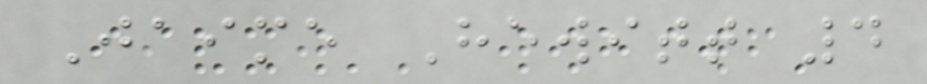Jaime Hewitt 4
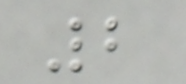2
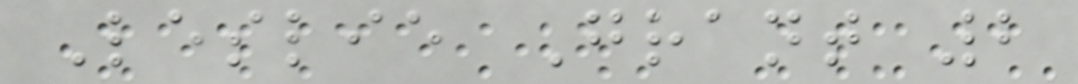Leslie Grant 2
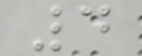4
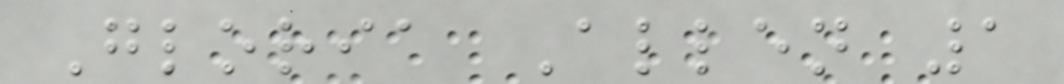Gloria Allen 1
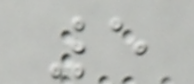5
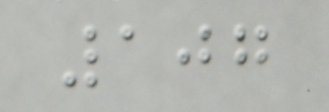107
